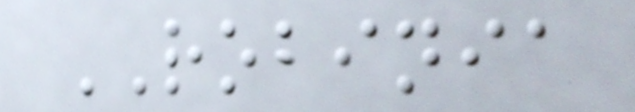ROBINIA
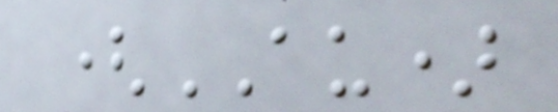(AU)
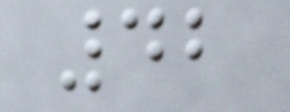42
